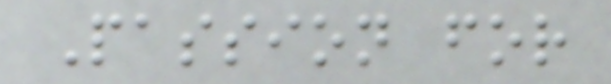Passion for
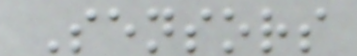Sensors
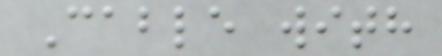Cable with
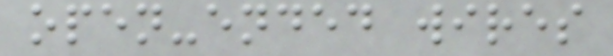open-ended wires
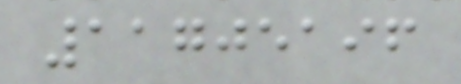11705196
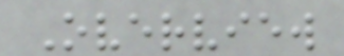Overview
